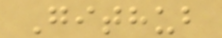Github
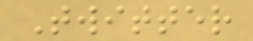Twitter
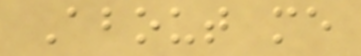About me
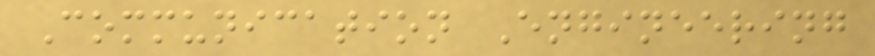Communication Engineering
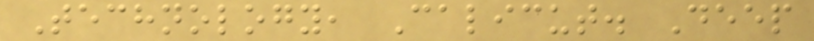Technology, Calicut. Deep
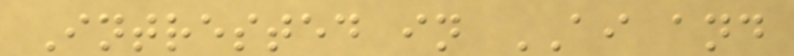Intrested in AI and
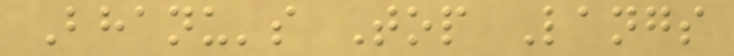Bhanu's Top Langs
